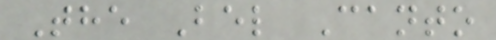The Bel Canto
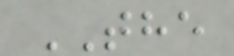THE
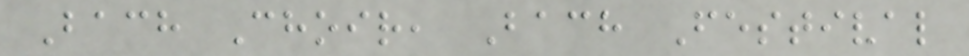Bach Choir, Bach Festival
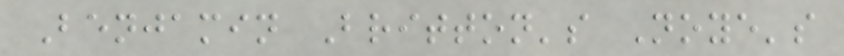Benjamin Britton's Noye's
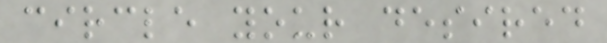circle your desired
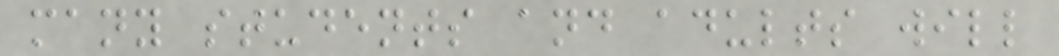many students and adults will
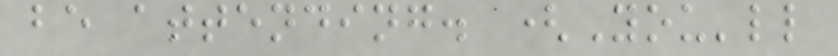be attending. (You'll
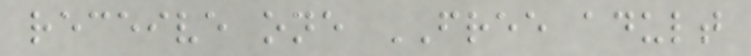receive one FREE adult
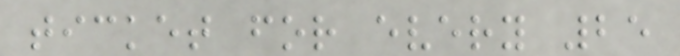ticket for every 25
